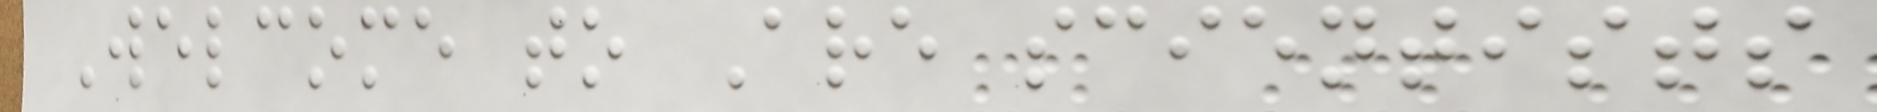Welcome to Are scientists
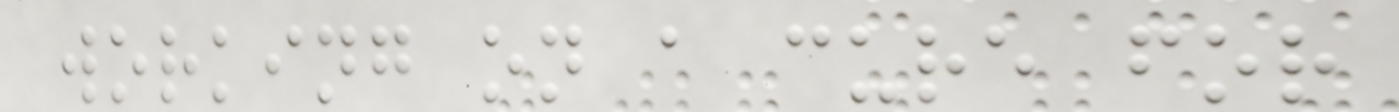working on a cure for
